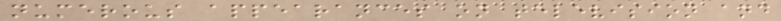numerous appearances on television and
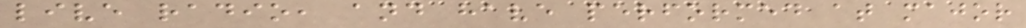live radio, and have performed at major
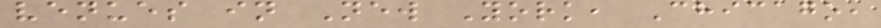venues in New York, Chicago,
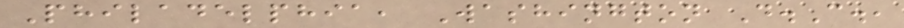Philadelphia, Washington D.C.,
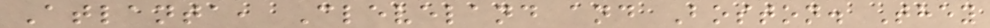Atlanta, Cleveland and Boston. They
